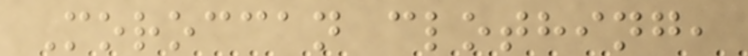Moroccan clothing,
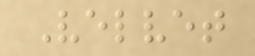Velvet
